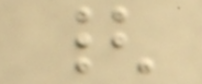{
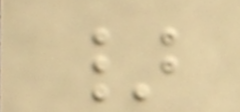}
